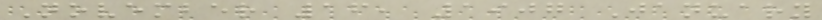November 16, 1907 January
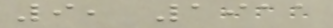9, 1911
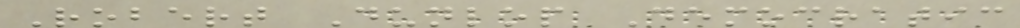Robert Dunlop Democratic
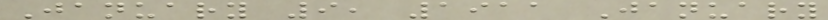January 9, 1911 January
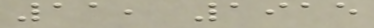11, 1915
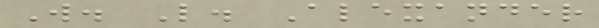W. L. Alexander
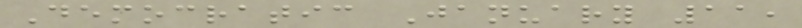Democratic January 11,
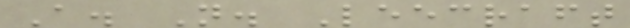A. N. Leecraft
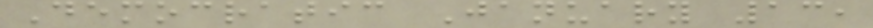Democratic January 13,
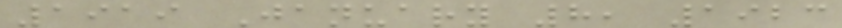1919 January 8, 1923
